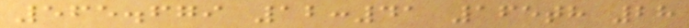565.679 12:41 165th 28
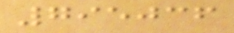795036
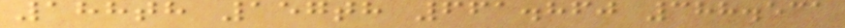188th 157th 661.860 388.531
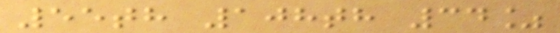55th 108th 34%
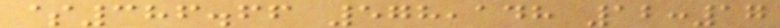$386.66 578,148 12:17
